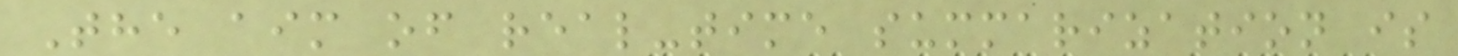The aim of real-time summarization is
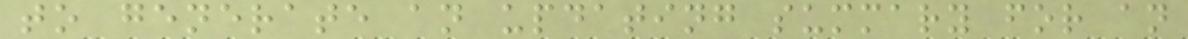to generate an updating summary for an
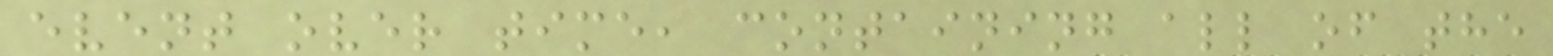event over time, containing all of the
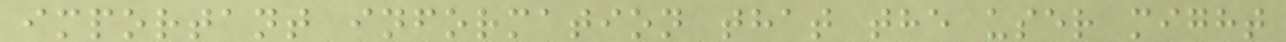important information that the user might
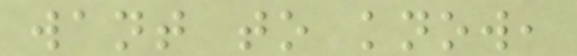want to know,
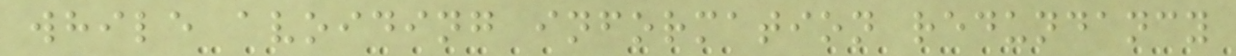while avoiding information redundancy
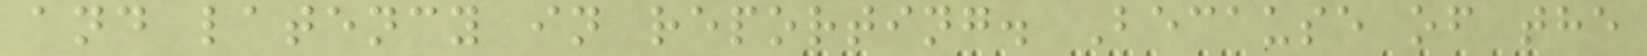and latency in reporting. Because of the
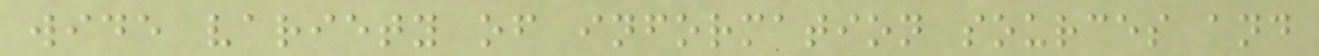wide variety of information sources and
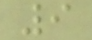9
